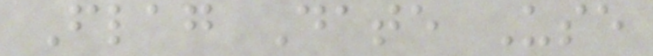Flag Date Use
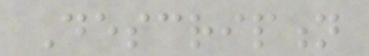Description
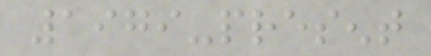1979-present
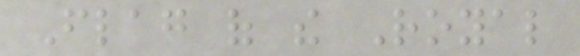Flag of the Royal
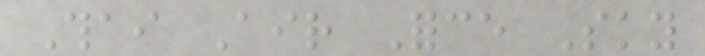Thai Air Force Sky
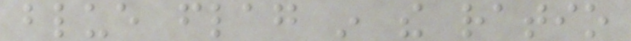blue flag in the ratio
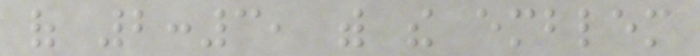of 2:3, with the emblem
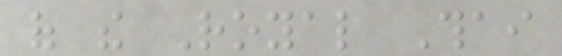of the Royal Thai
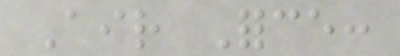Air Force:
